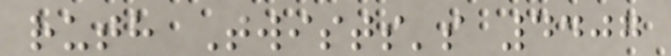ruth Twists's 4407
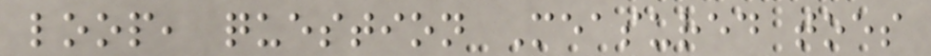loop, question Measured toes
